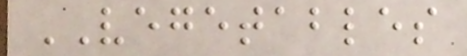VEGETABLES
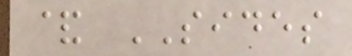& SIDES
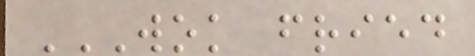WOK FRIED
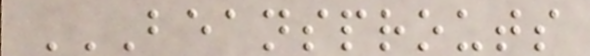BEANSPROUTS
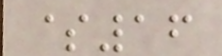$16
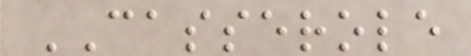CASSEROLE
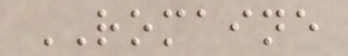ROMAINE
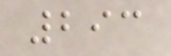293
